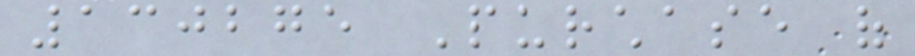130275 Purchase of
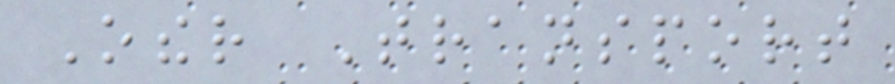Other Transport
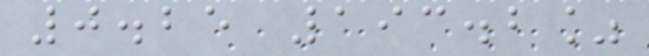0.25 193.2%
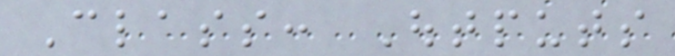Class: Outputs
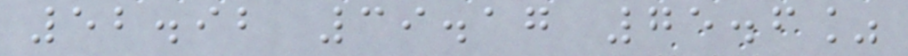52.92 39.17 75.6%
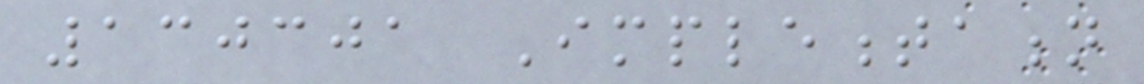130301 Implementation
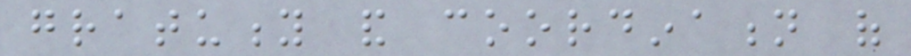gratuity and coordination of
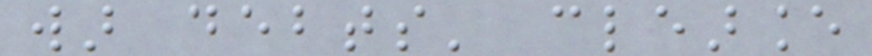war debts' clearance
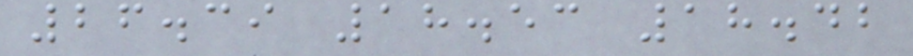26.39 18.53 18.42
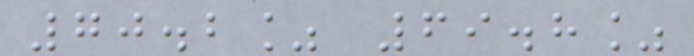70.2% 69.8%
